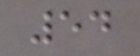54
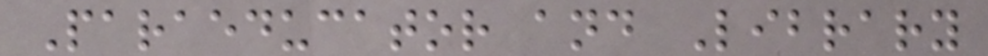Paraeducator and Library
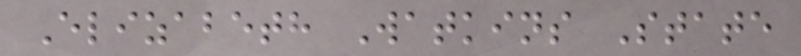Elizabeth Watkins State
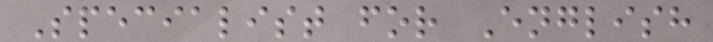Specialist for English
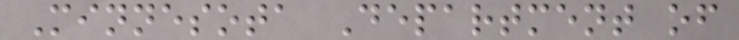Minnesota Department of
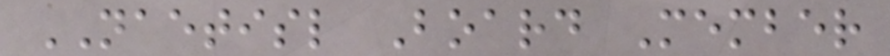NAETISL Board Member
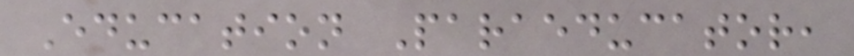Education Paraeducator,
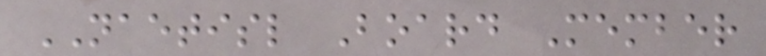NAETISL Board Member
